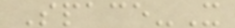Space-X
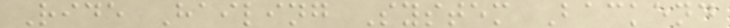Ride Hailing System Backend
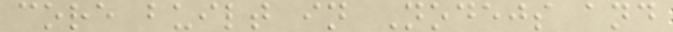core built in Nodejs and
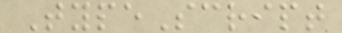TypeScript
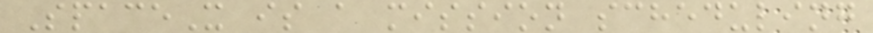SpaceX is a mission scheduling
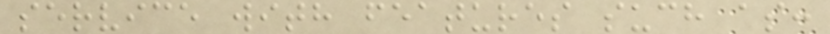service with features such as:
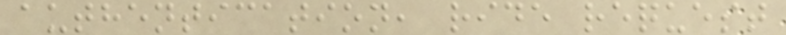authentication, ride request
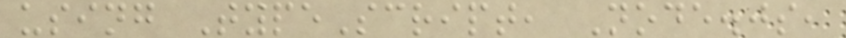using TypeScript, Node.js,
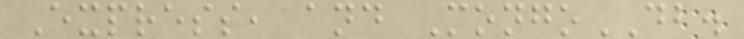Express, and MongoDB.
